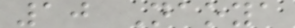10 Naoya
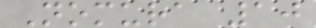Nomura 10
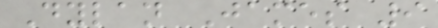Dylan James 9
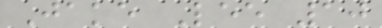Jake Lee 10
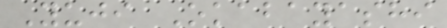Yuji Okabayashi
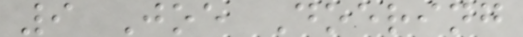9 Joe Doering
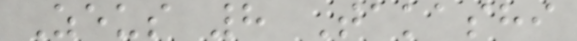Zeus 8 Takashi
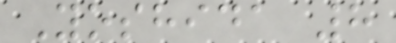Yoshida 8
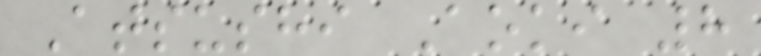Atsushi Aoki 8
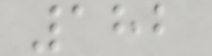182
